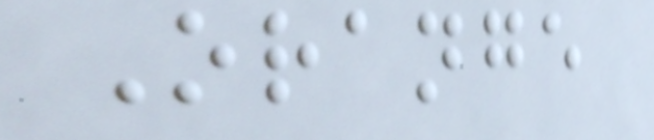Orange
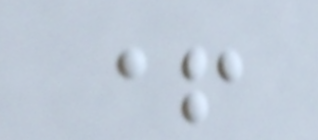+
